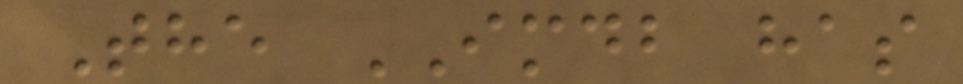The IMDB has
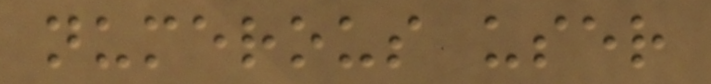numerous user
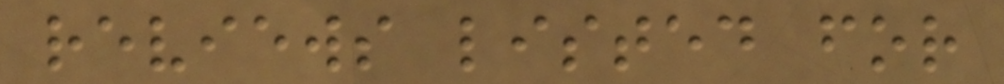reviews listed for
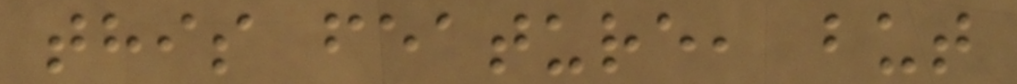this feature, but
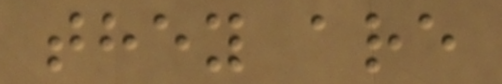they are
